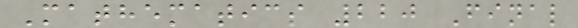Mathematics 220 Final
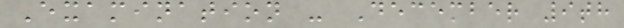Examination - December 9th
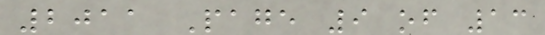2011 Page 9 of 13
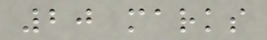20 marks
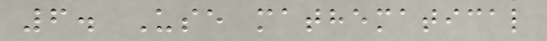6. Use mathematical
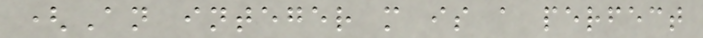(An integer m is a perfect
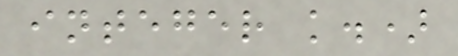integer k.)
